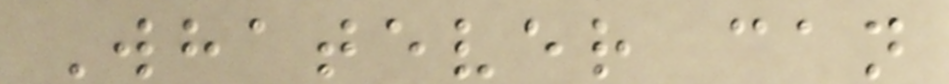Whatever can
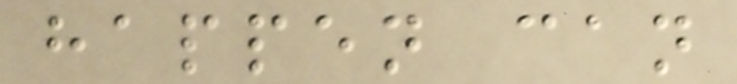happen can
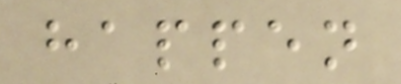happen
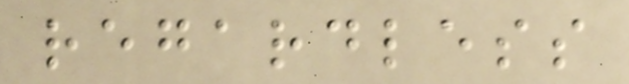regardless
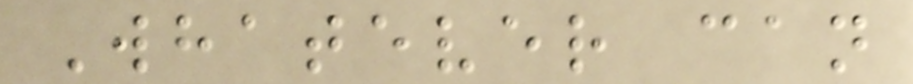Whatever can
